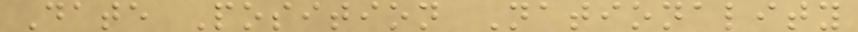Date Position Nationality
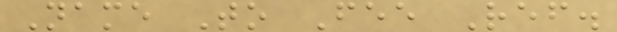Name To Fee Ref.
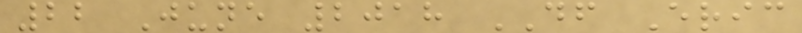22 June 2018 DF Eric
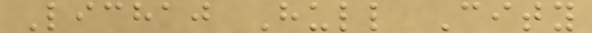Lichaj Hull City
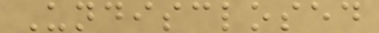Undisclosed
